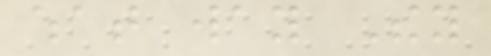what way They
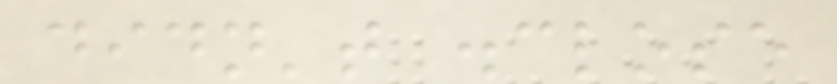didn't disclose
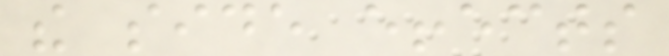the side effects
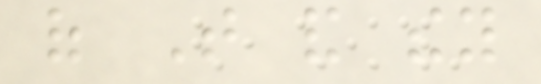of That and they
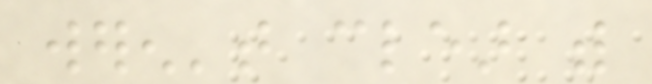weren't clear with
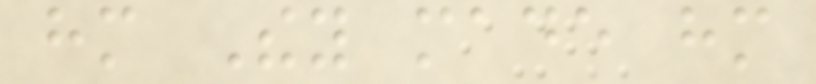him They made him
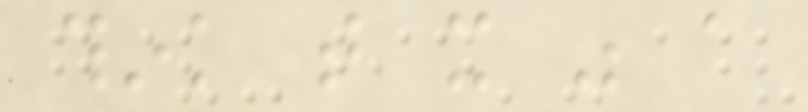think that it was a
